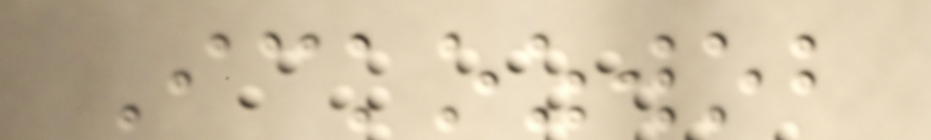Ickozwob
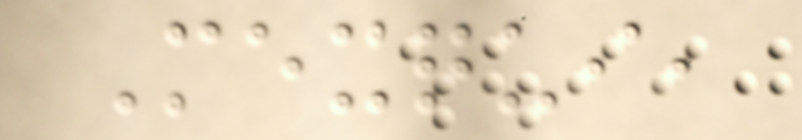Mexqui,
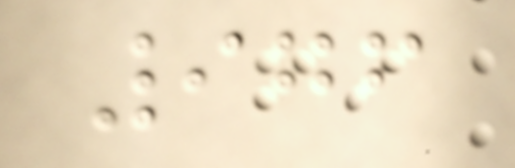976
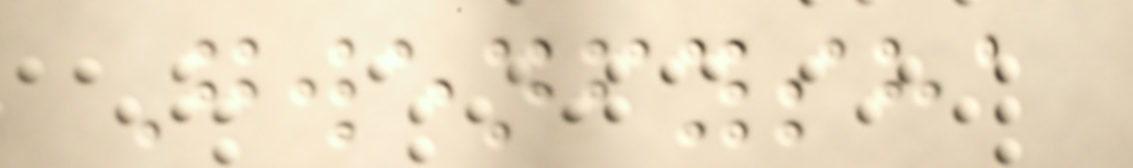Gwenfysha
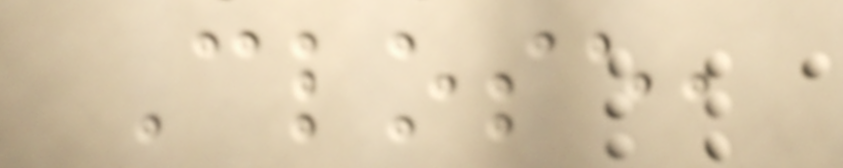Close,
